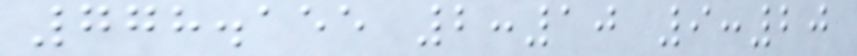778.155 2:10 9:20
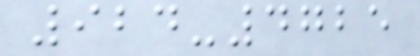924-4725
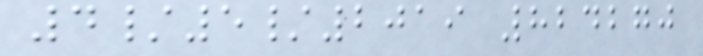4/5/2019 824270
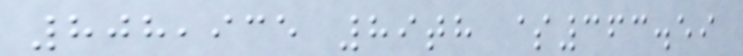808,935 89th $363.59
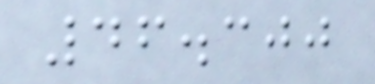46.300
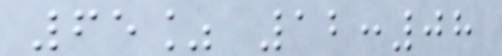65% 12:08
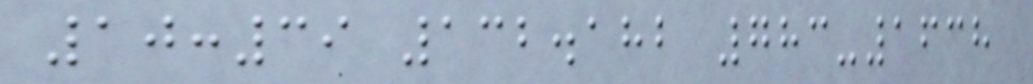10:39 132.182 783-1638
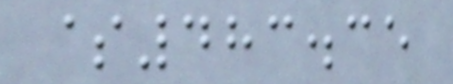$483.35
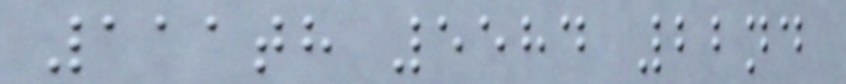111th 5584 22nd
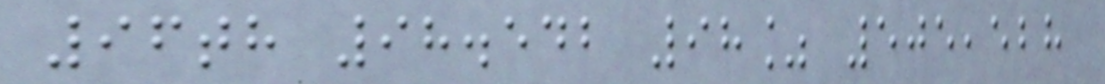96th 98.542 98% 505,528
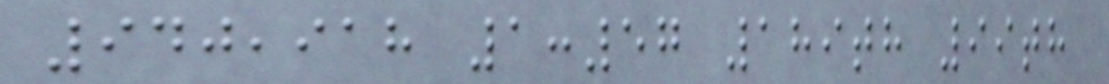940,918 1:57 189th 99th
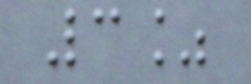3%
